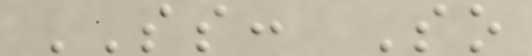SS: So
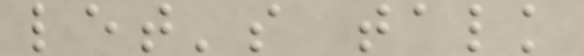let's talk
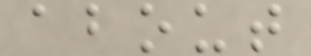about
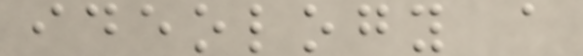ideology a
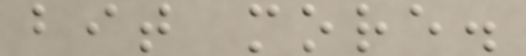bit more.
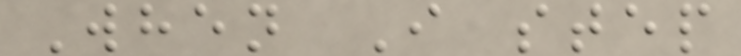When I step
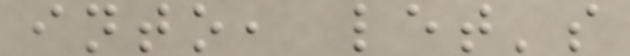into, let's
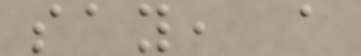say, a
